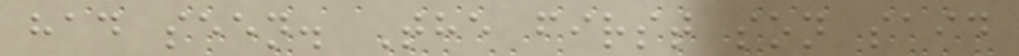had seen. The first son said
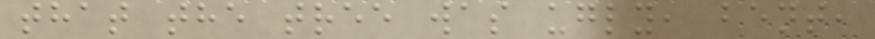that the tree was ugly, bent,
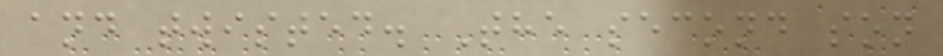and twisted. The second son
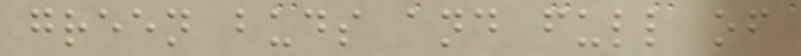green buds and full of
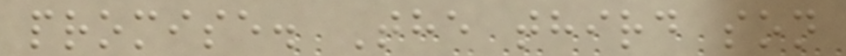promise. The third son
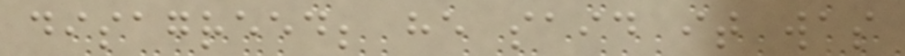disagreed; he said it was
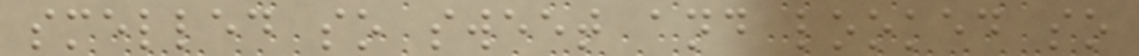smelled so sweet and looked so
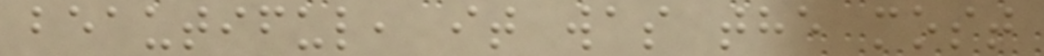beautiful, it was the most
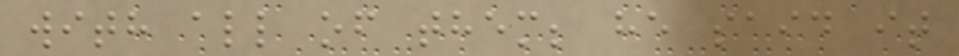with all of them; he said it
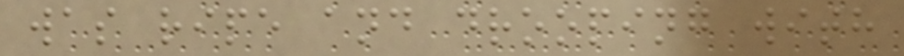was ripe and drooping with
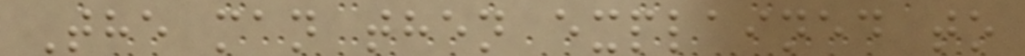The man then explained to
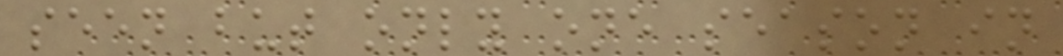seen but only one season in
